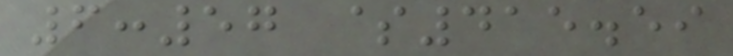6:57 $415.59
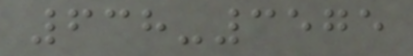638-3575
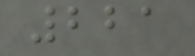221
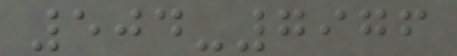504-7976
